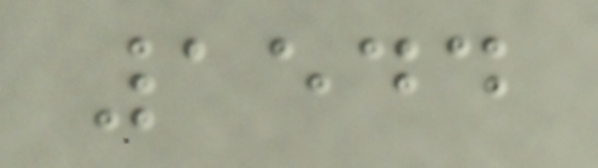1544
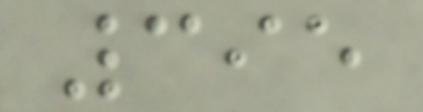395
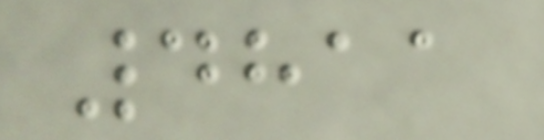4811
